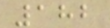182
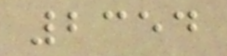2354
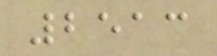2513
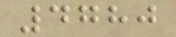4780
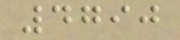4790
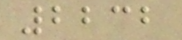2232
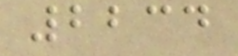2234
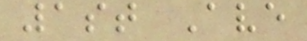1st Ave
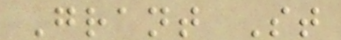Grant St
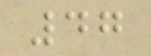47
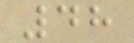48
